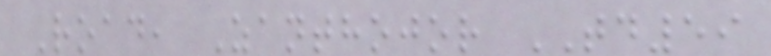Road, Zanthojor TD59
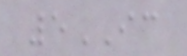5IC
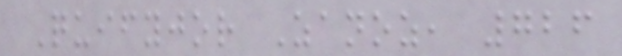Quifyjor Zanoz, 726
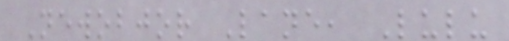Newobjor Lane, Lulu
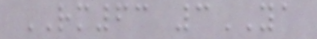RM63 3YA
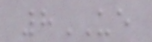8UE
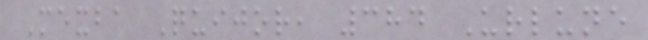Mexba Quijor, 384 Urlune
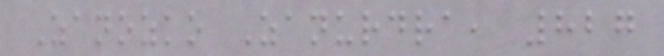Zanozko Zanurdra, 827
